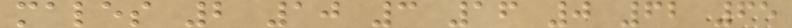males 2 10 3 16 0 62 65
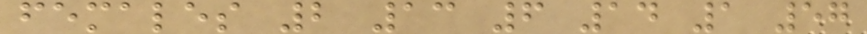females 2 13 6 14 1 57
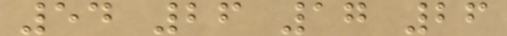54 26 17 26
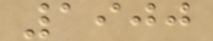1900
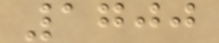1700
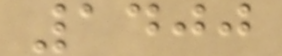1400
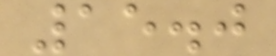15.0
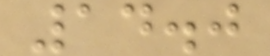14.0
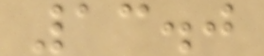13.0
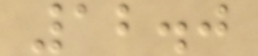12.0
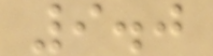9.0
